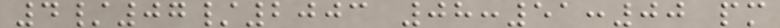4/07/2003 08:51:00 pm
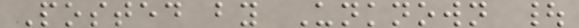Posted by Unknown |
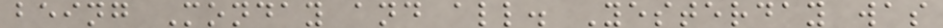being Monday and all. Yesterday was
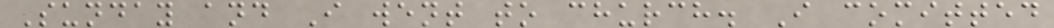Sunday and I went to church. I comitted
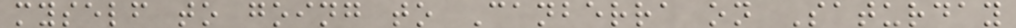myself to going to Canberra on Saturday
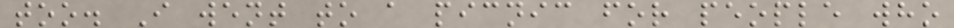too. I went to a picnic for people who
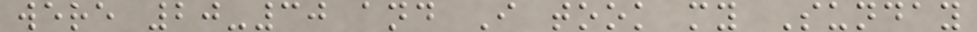were 20-30 and I took my Sunday
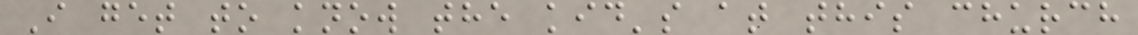I get to know the kid's at this church
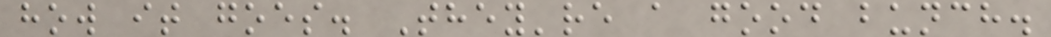how it goes. They're a good bunch.
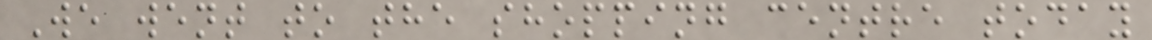We went to the shopping centre today
